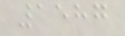1587
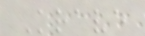Krave
